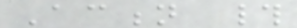Action #
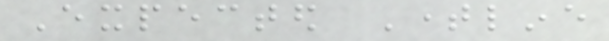Expected Timeline
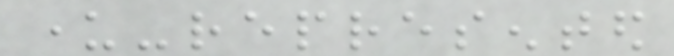under-represented
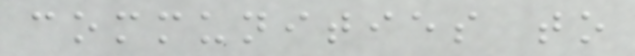communities to
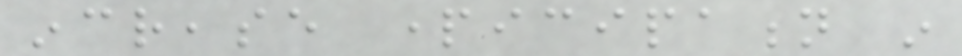increase participation in
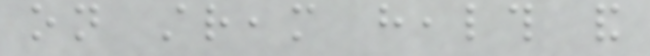on stream health and
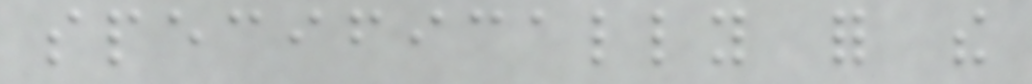specifically for the
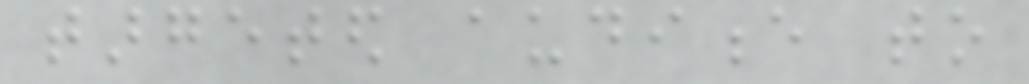targeted audience to
